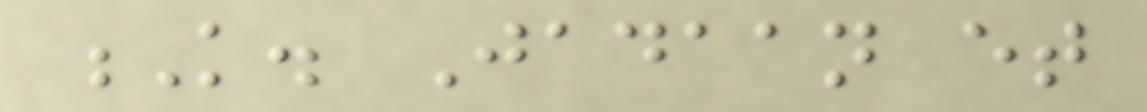K. Jadaan et
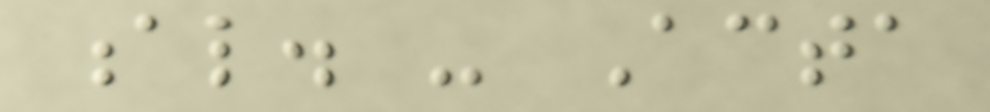al. - Acta
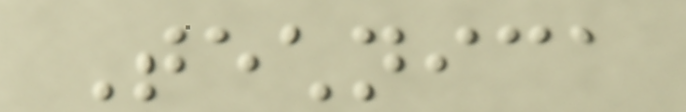Technica
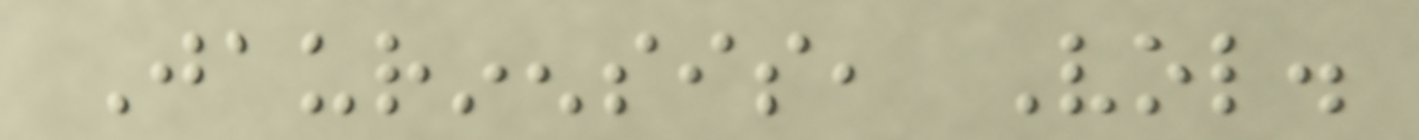Jaurinensis, Vol.
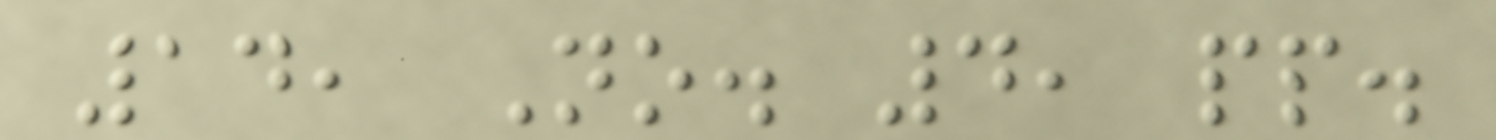14, No. 4, pp.
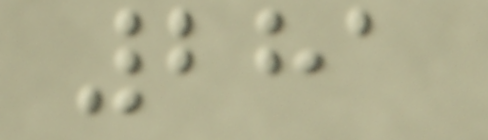281
